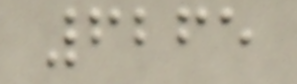6265
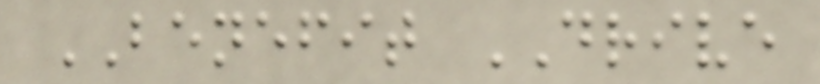BENEFIT DRIVE
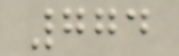774
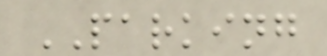PARKING
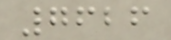7626
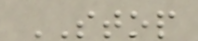STOP
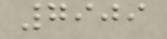7909
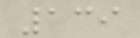139
